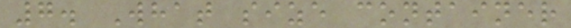7. What size container
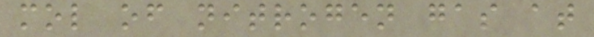mol of nitrogen gas at
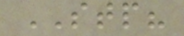STP?
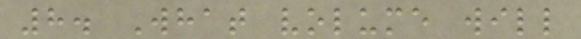8. What volume will
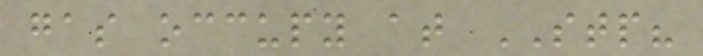gas occupy at STP?
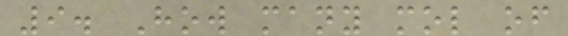9. How many mol of
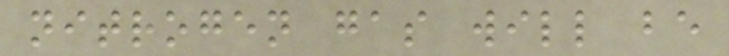nitrogen gas will be
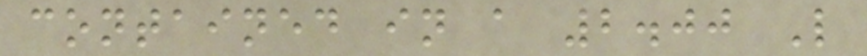contained in a 2.00 L
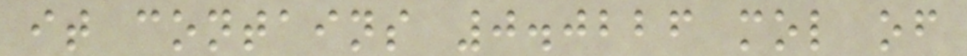it contains 0.0226 mol of
